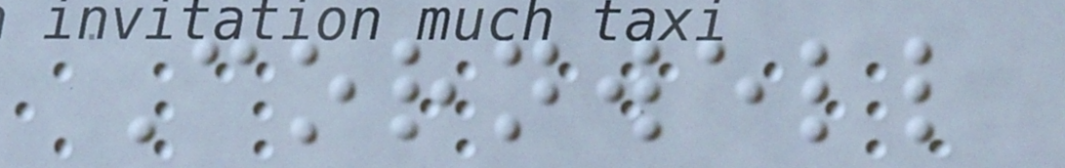Cornwell
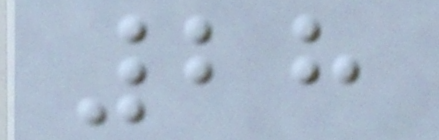28
